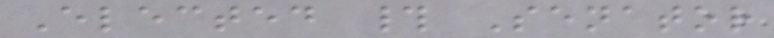Elected # Senator
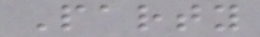Party
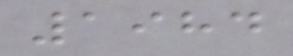1984
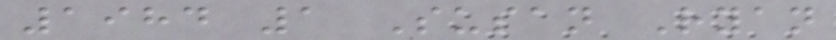1984 1 Susan Ryan
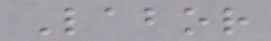Labor
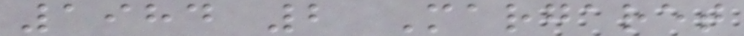1984 2 Margaret
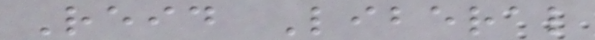Reid Liberal
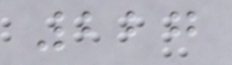227
